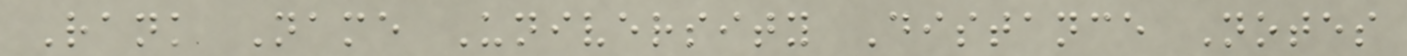Rank Name University Distance Notes
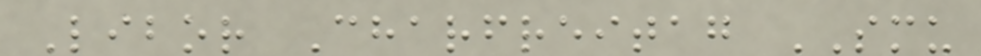Libor Charfreitag SMU
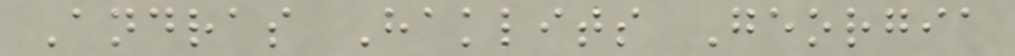Andras Haklits Georgia
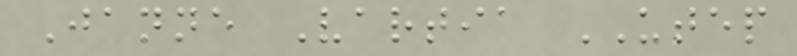Janne Vartia UTEP
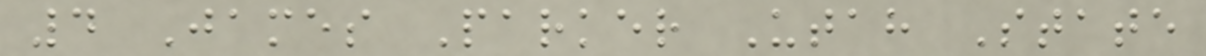4 James Parker Utah State
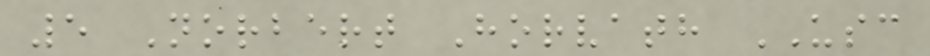5 Norbert Horvath USC
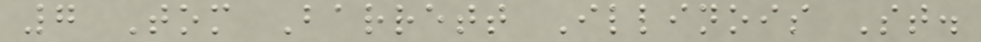7 Tom Barrett Illinois St.
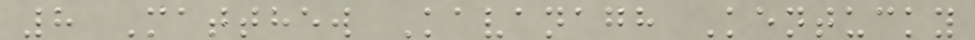8 Matthew Kavanagh Kentucky
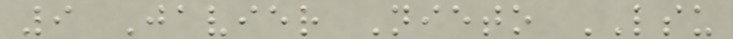9 Javier Nieto LSU
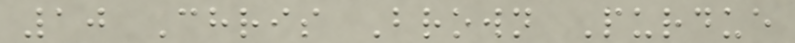10 Chris Brown Purdue
